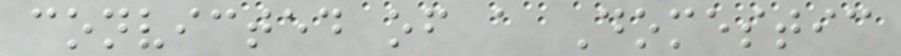convicted of a Domestic
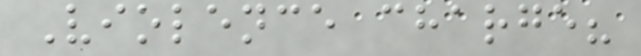Violence charge?
